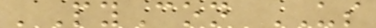'PyCon US
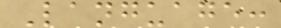Language:
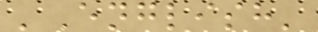'English'
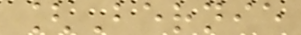[Bernie
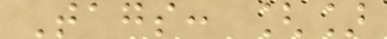Tags: []
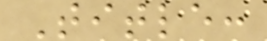Title:
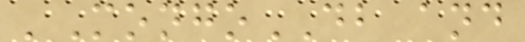'MongoDB and
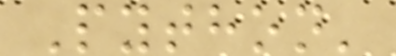Python'
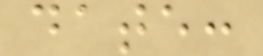date:
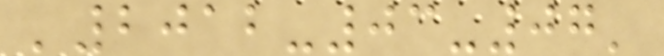'2012-03-07'
